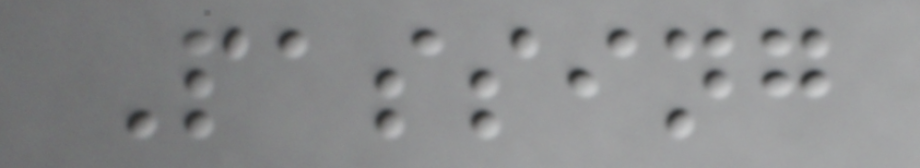Passing
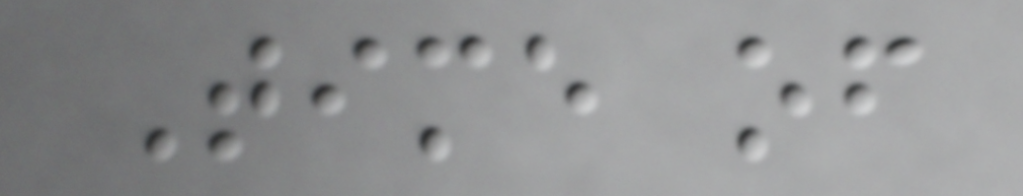Time of
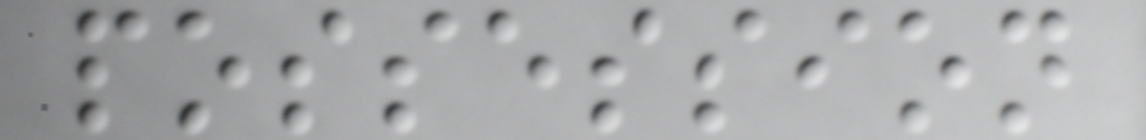possession
